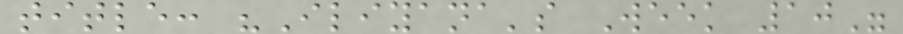title: "Iliyana's Week 10"
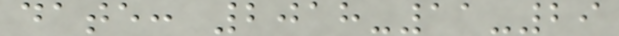date: 2018-11-29
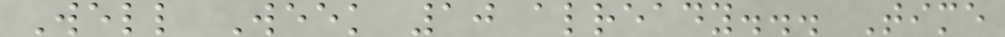Well Week 10 already... Time
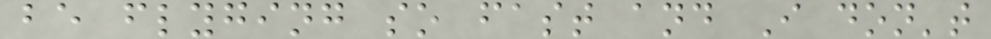be flyging so fast and I don't
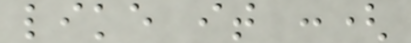like it :(
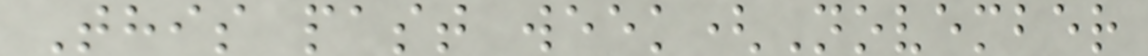This past week(November
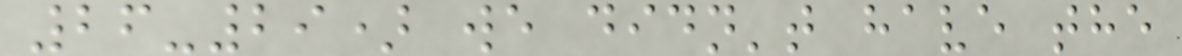26-29) we didn't have the
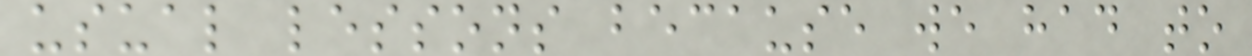usual lessons because we had to
